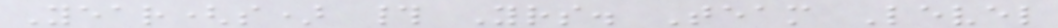Year(s) # Yrs. Team Level
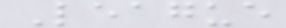League
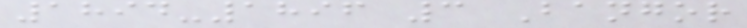1894-1896 3 Bangor
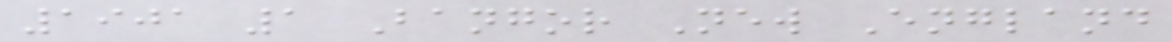1901 1 Bangor New England
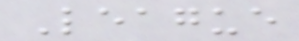League
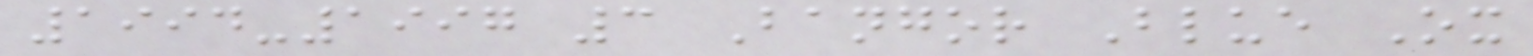1994-1997 3 Bangor Blue Ox
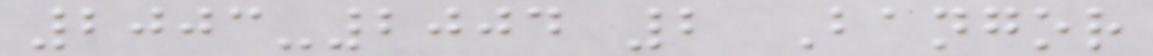2003-2004 2 Bangor
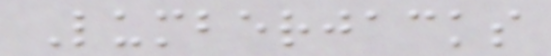Lumberjacks
